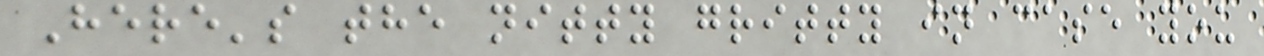Here's the nitty gritty in case you
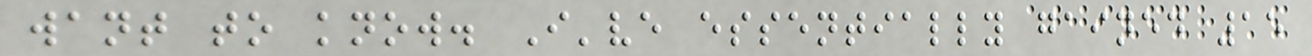want to know. I've essentially gained 15
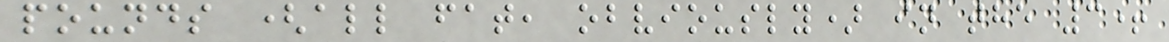pounds (all fat, obviously) in the 3+
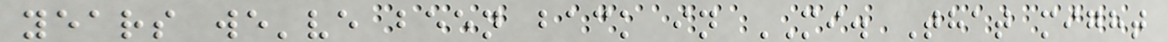years we've been back in MI. That might
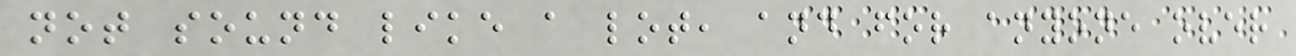not sound like a lot, and for anyone over
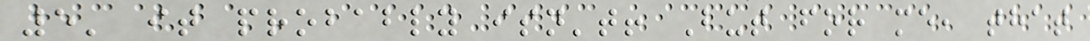5' it probably isn't! But for me, that
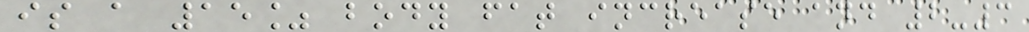is a 15% body fat increase and 2-3
